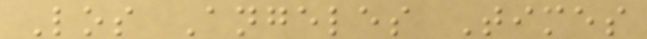Los Angeles Times
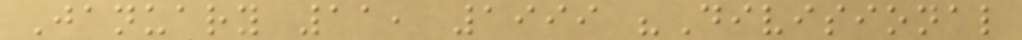January 11, 1999 "Divisional
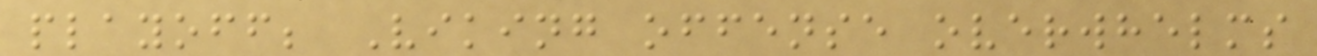playoff; Viking offense overwhelms
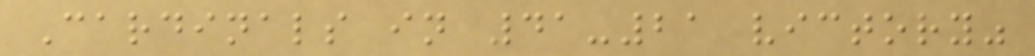Cardinals in 41-21 victory"
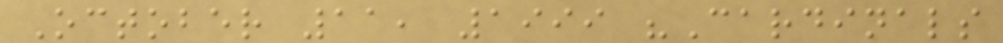October 11, 1999 "Cardinals
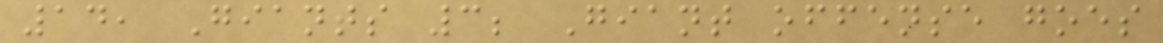14, Giants 3; Giant offense goes
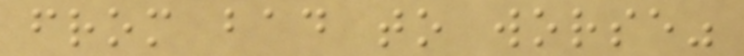from bad to worse"
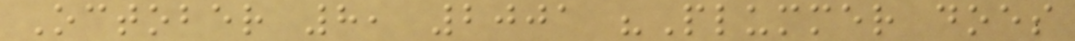October 8, 2001 "Plummer does
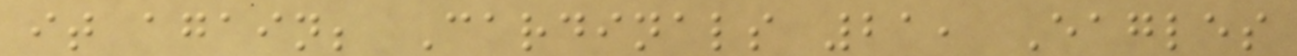it again; Cardinals 21, Eagles
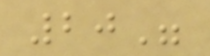20"
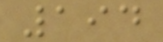194
